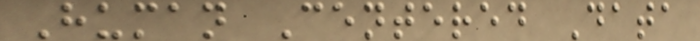Human Centered Data
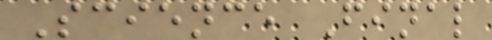Science Final
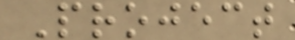Project
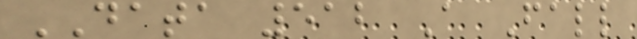DATA 512 A Fall
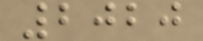2020
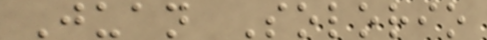Juan Solorio
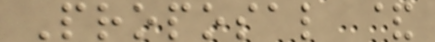Proposal &
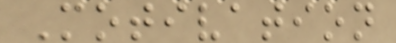Motivation
